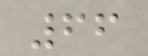66
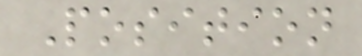Position
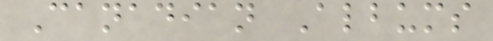Canadian Albums
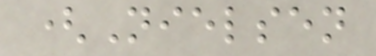(Nielsen
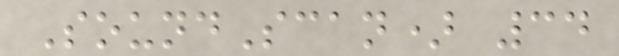SoundScan) 34
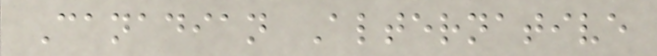Canadian Alternative
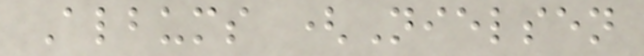Albums (Nielsen
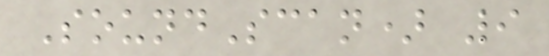SoundScan) 9
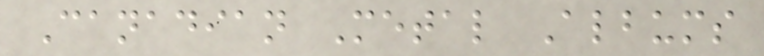Canadian Metal Albums
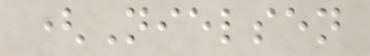(Nielsen
